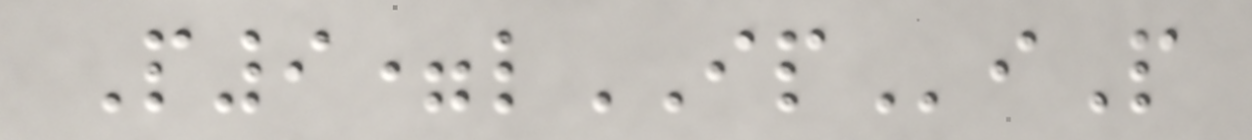P9=lIPiP
